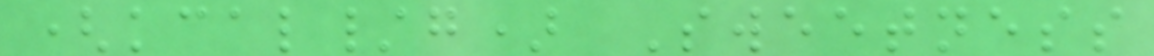(kcal/g) Sweetness
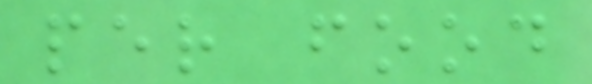per food
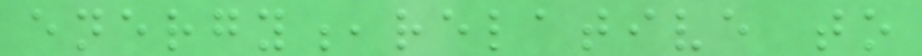energy,relative to
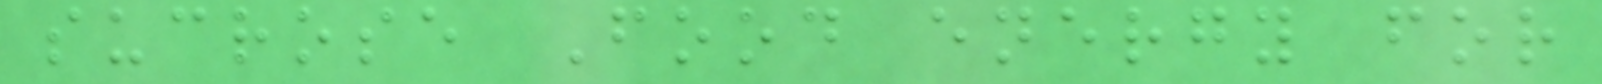sucrose Food energy for
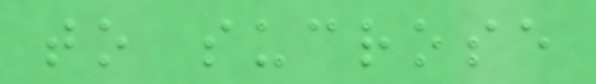to sucrose
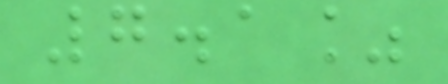7.1%
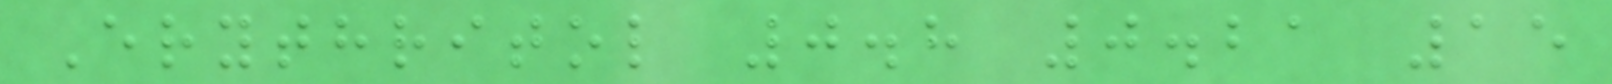Erythritol 0.8 0.21 15
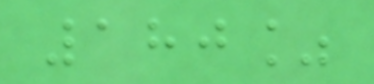180%
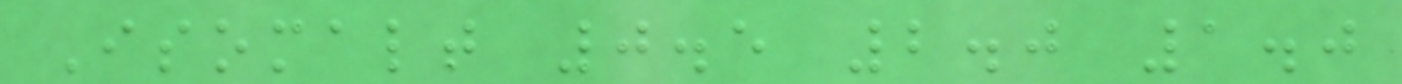Isomalt 0.5 2.0 1.0
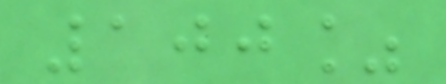100%
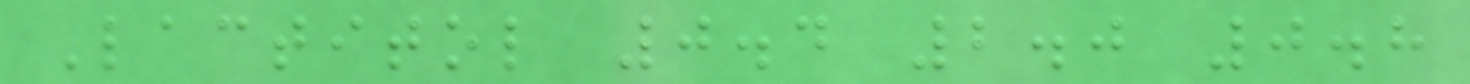Lactitol 0.4 2.0 0.8
